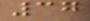37
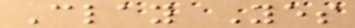Clay Yes
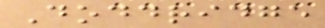Doddridge
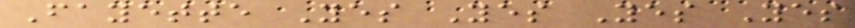Fayette Yes Yes Yes Yes
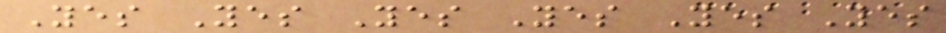Yes Yes Yes Yes Yes Yes
